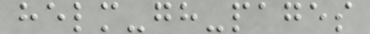helm-gh-pages
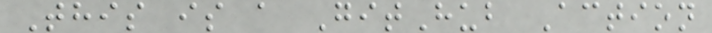This is a GitHub Action
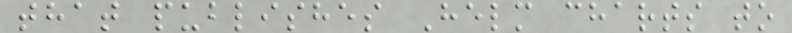that publishes Helm charts to
